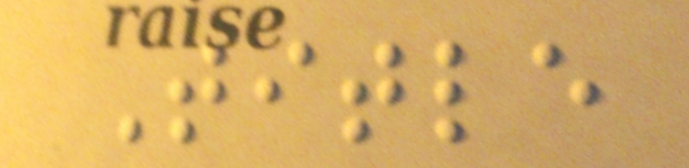Title
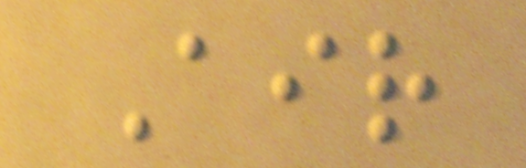Air
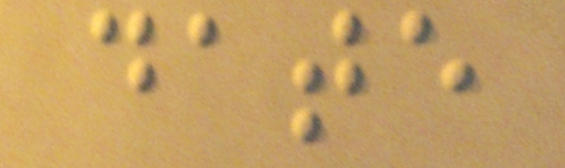date
